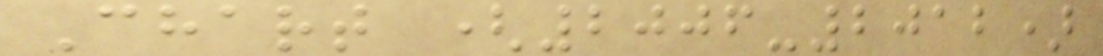Chart (2006-2012)
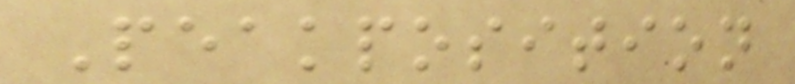Peakposition
